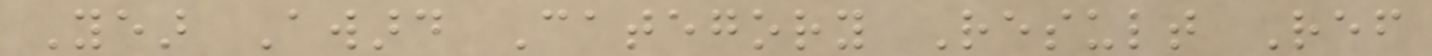Year Award Category Result Ref
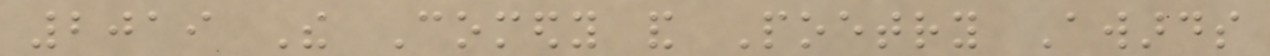2019 The Comedy and Poetry Awards
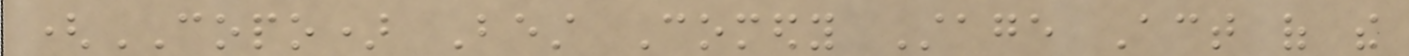(COPO) Best Comedy Stage Act of the
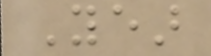Year
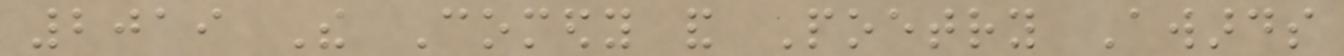2019 The Comedy and Poetry Awards
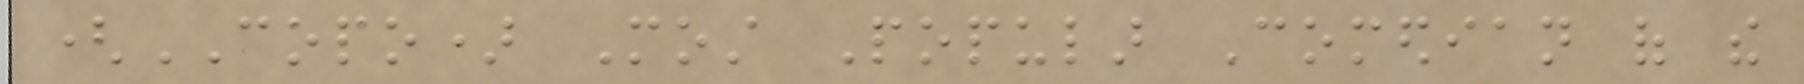(COPO) Most Popular Comedian of the
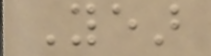Year
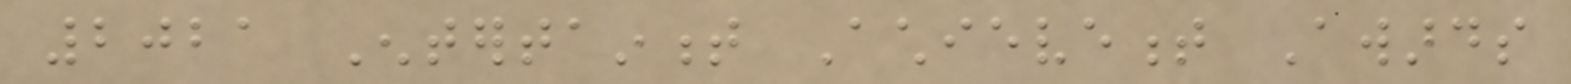2021 Entertainment Achievement Awards
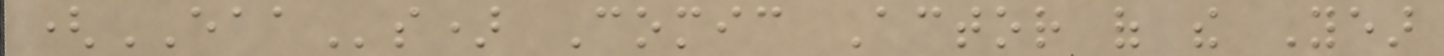(EAAs) Comic Actor of the Year
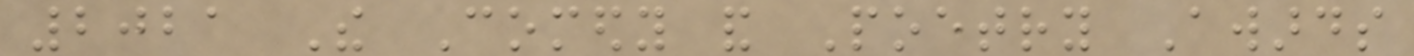2021 The Comedy and Poetry Awards
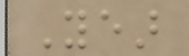Year
